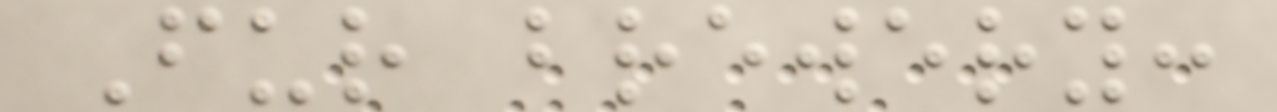Fur brewery:
